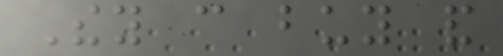They can buy and
